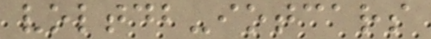voltdb-iotcars
